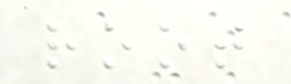root
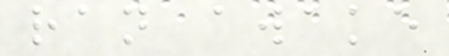ran awake
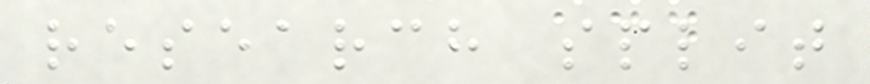research split
